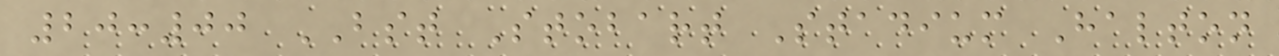20:00 BST Stobart Stadium Halton
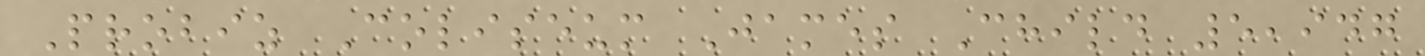Probiz Coliseum James Child 5,947
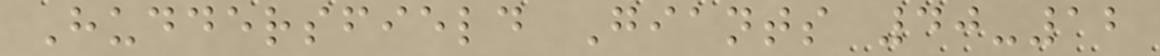Huddersfield Giants 40-12
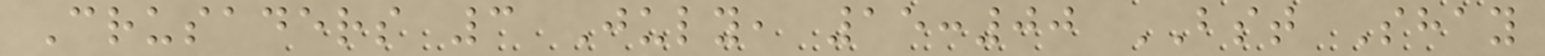Crusaders 3 July, 15:00 BST Shay
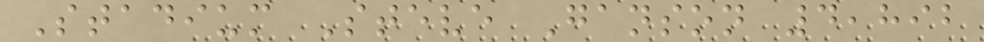Stadium Steve Ganson 4,892
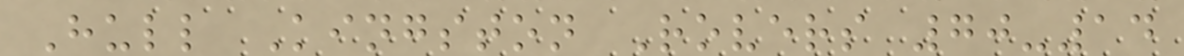Hull Kingston Rovers 70-14
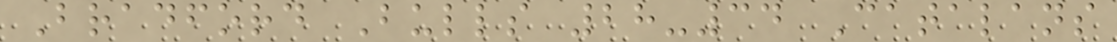Bradford Bulls 28-34 Catalans
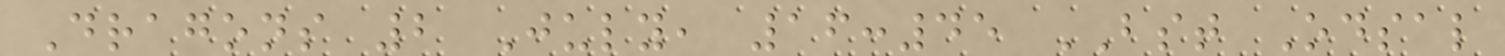Dragons 2 July, 16:45 BST Odsal
